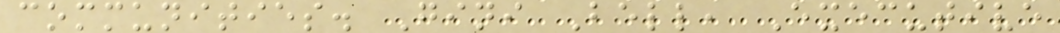communities. Gini Bell, Executive
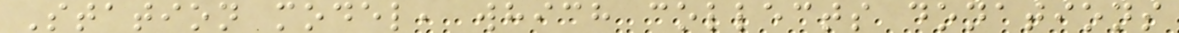Station model, which collects donations
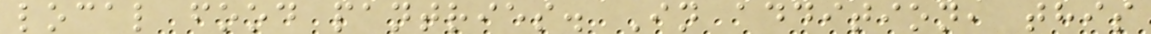local food pantries. In addition, this
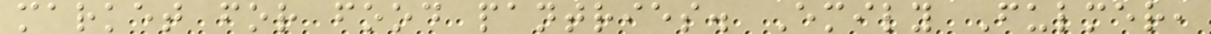market for food pantries. Emily Fulmer,
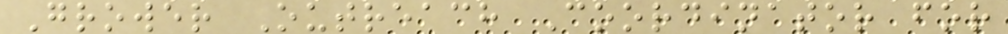Grower Outreach Coordinator for
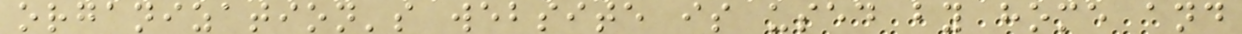organization's website is used by home and
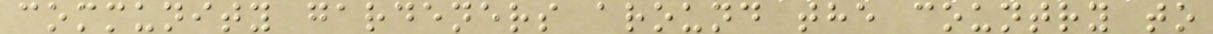community gardeners around the country to
